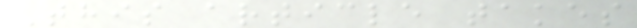This article takes
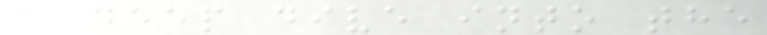a deep dive into the
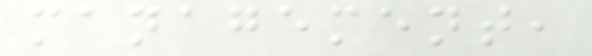management,
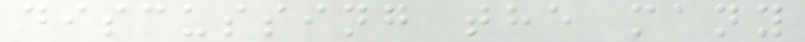discussing the many
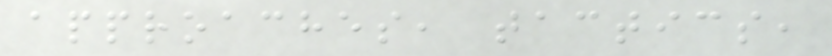approaches, tactics,
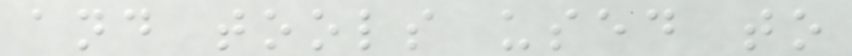and tools used to
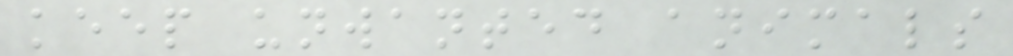keep unwanted animals
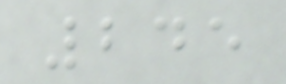245
